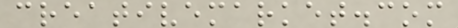creativemarket.com
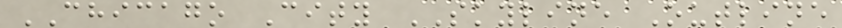CHICAGO City SKYLINE Outline
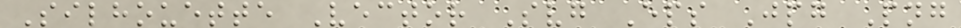Silhouette Vector Svg Eps Jpg Png
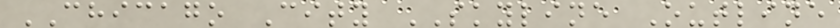CHICAGO City SKYLINE Outline
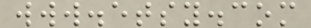www.etsy.com
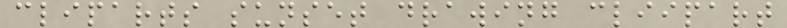cliparts sunset drawing cliipart
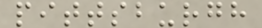pittsburgh
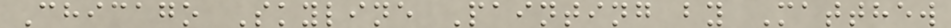Chicago Skyline Painting by Matthew
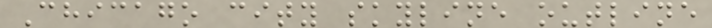Chicago city skyline outline
